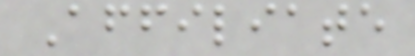Affiliate
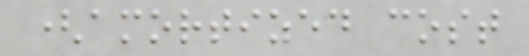(amortized cost
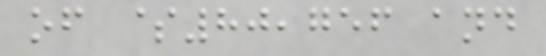of $80,756 and
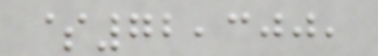$72,300,
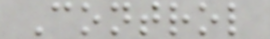Control
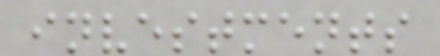investments
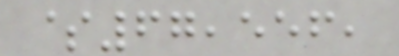$67,556,
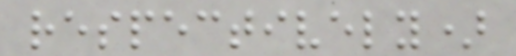respectively)
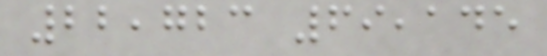22,723 69,145
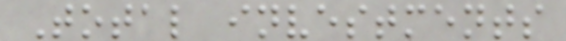Total investments
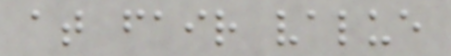at fair value
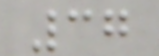37
